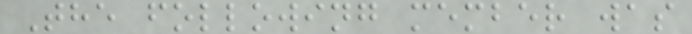The following member was
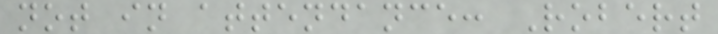not in attendance: Robert
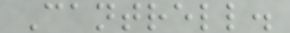Cantrell.
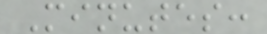Minutes:
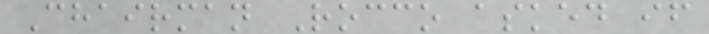Chairman Rocco asked if
